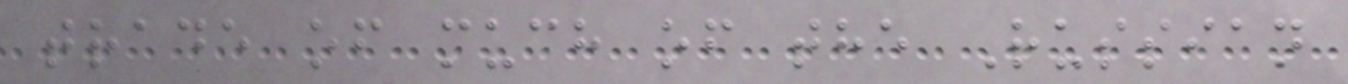trade of much of the Russian
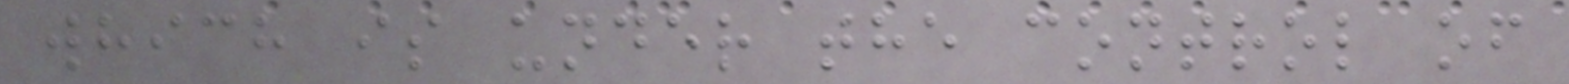which is under the control of
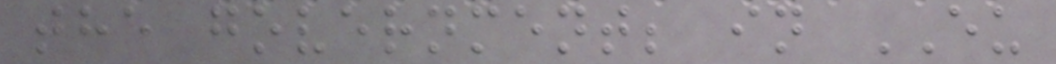the government; in EU
